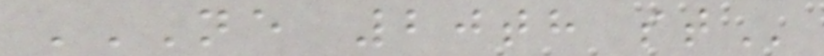NE 20TH ST
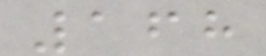168
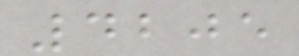4205
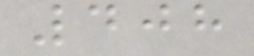408
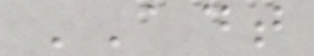ADT
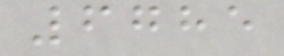6785
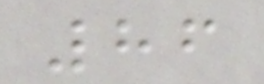86
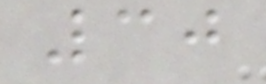30
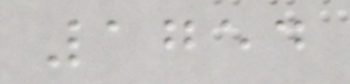1754
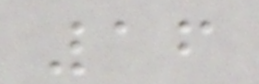16
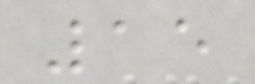15
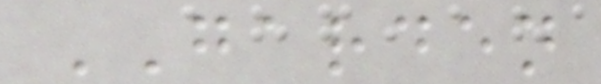GARDEN
